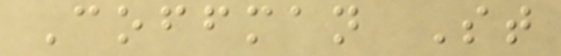Coffman St
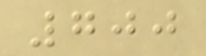700
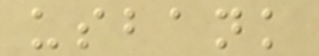usbank
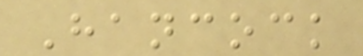Hancock
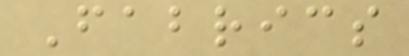Fabrics
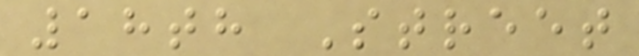18th Street
